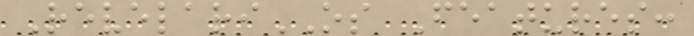RevelariOS Features:
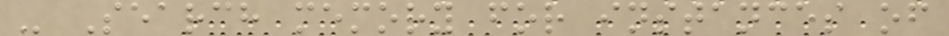- Search memory for instances of
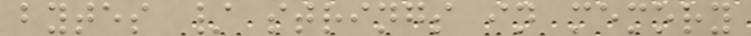bytes / strings in memory
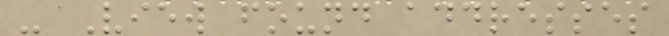- View found addresses
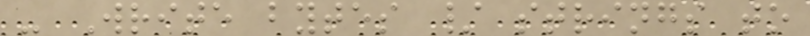- Write bytes / strings to
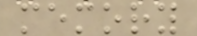memory
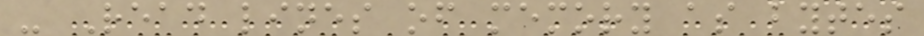- Read lines of memory as bytes
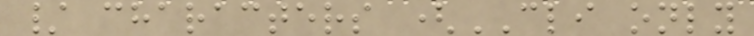/ characters (CLI only
